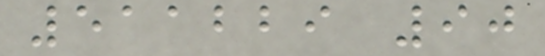511229 90
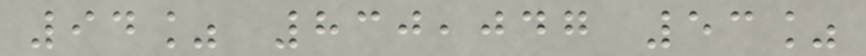94% 830,047 53%
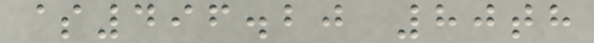$496.20 80th
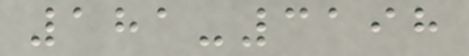181-3198
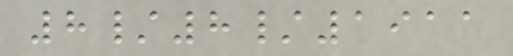8/8/1911
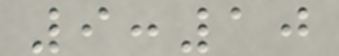9:10
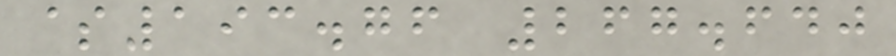$193.76 267.640
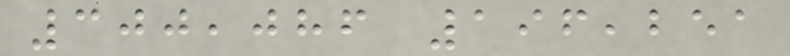300,086 196,251
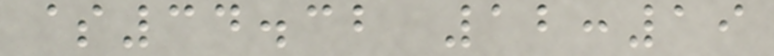$34.32 12:19
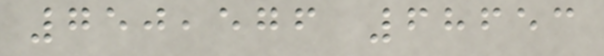750,576 68653
